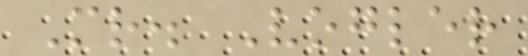Mr. Vogler
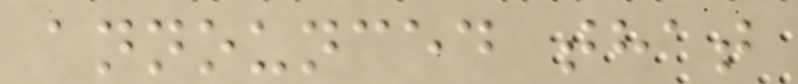announced that
